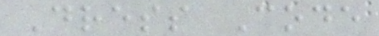Dress Code
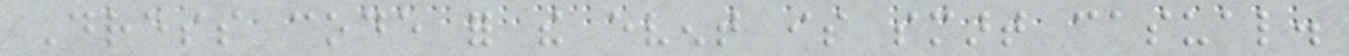Dress code for the event is smart casual.
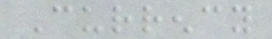Currency
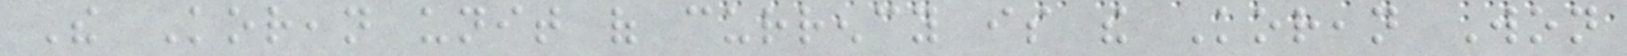The Korean unit of currency is the Korean Won
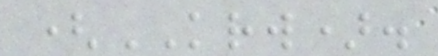(KRW).
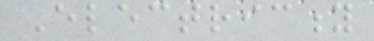Electricity
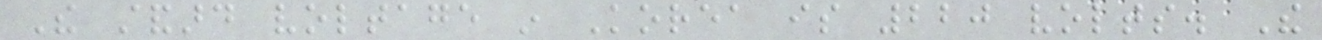The standard voltage in Korea is 220 volts. The
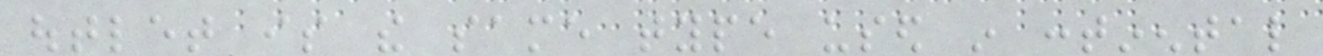outlet is the same type used in continental
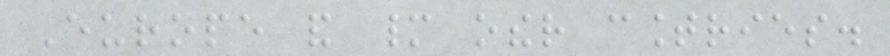Europe and many other countries.
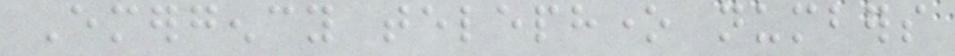Emergency telephone numbers
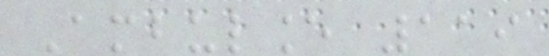Ambulance 119
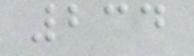234
